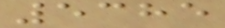5385
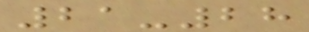21-28
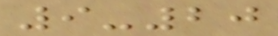9-20
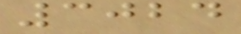3024
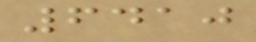6410
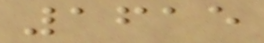1615
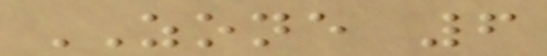ZONE 6
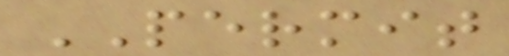PERMIT
